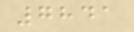7841
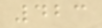423
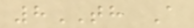8TH A
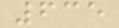635
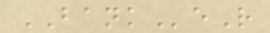BANKeR
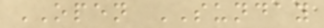OPEN SUNDAY
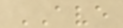AVE
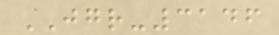JGR-3146
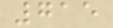715
